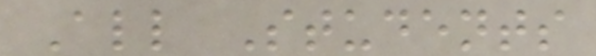All Students
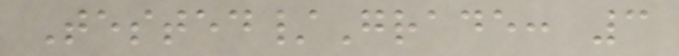Tested/Grade: 3
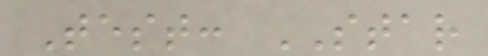Test: STAR
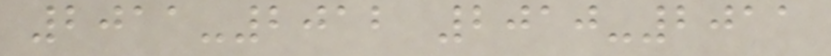2011-2012 2010-2011
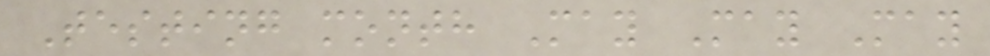Testing month May May May
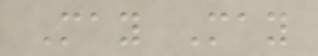May May
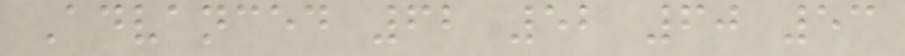Advanced 62 52 60 53
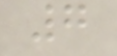7
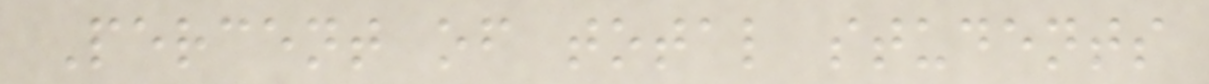Percent of total students
